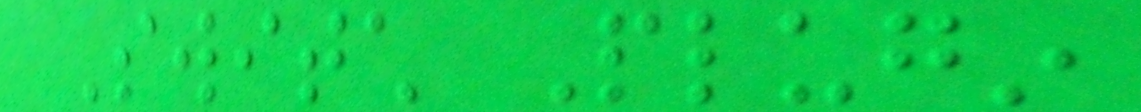Switch Plugin
